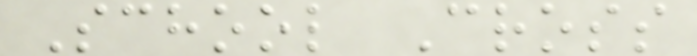School Cross
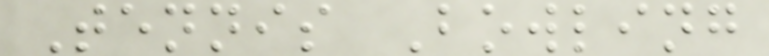Tennis Bowling
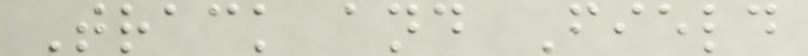Track and Field
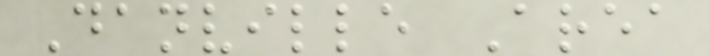Danville Area
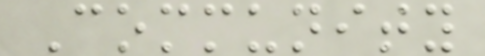Community
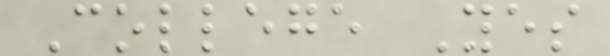College Yes
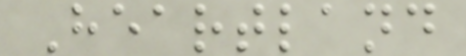Heartland
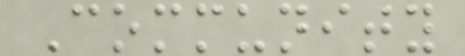Community
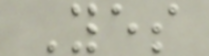Yes
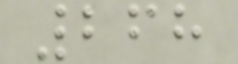268
